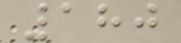180
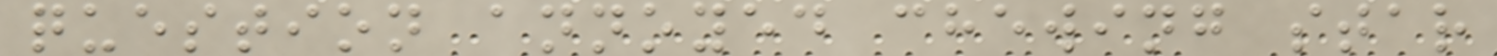question annoyed chewing star
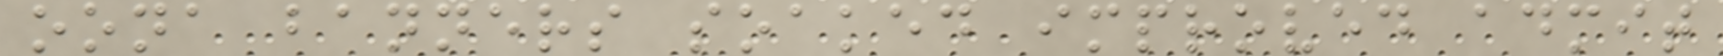oona banners soaked improved admit
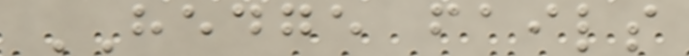HEDGE fails
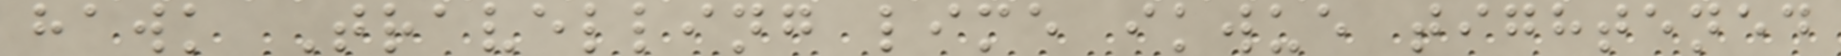hawk Travelling lime ikwue tightened
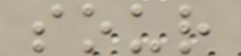sour
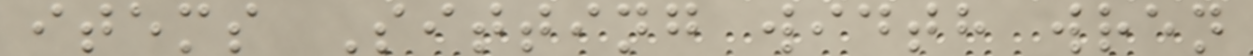items Sitting width wren
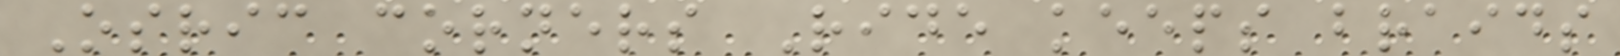Osric corners Ride keeps braids
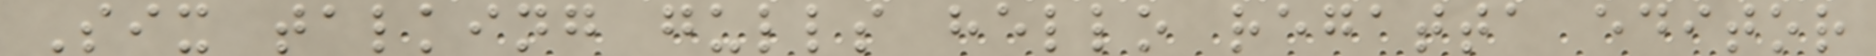Six talking gulls hello regatta editor
